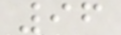96
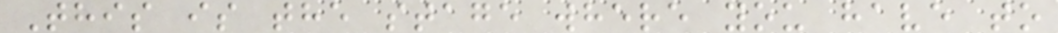This is the stage where you have to
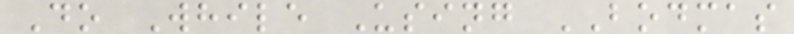Do While Using BODMAS
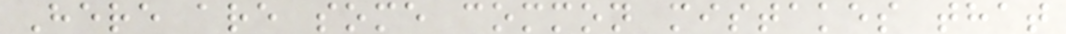Here are some common mistakes that
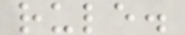rule.
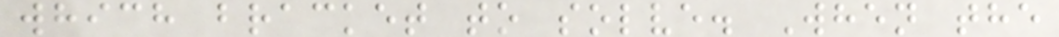which bracket to solve. When the
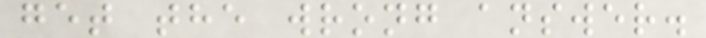get the wrong answer.
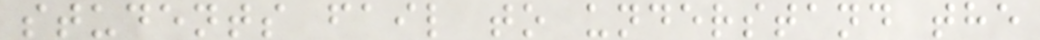students fail to understand the
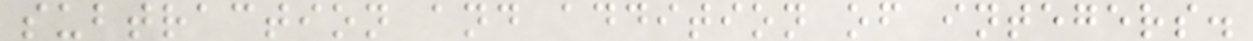subtraction and addition of integers.
